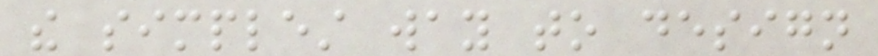the simplest way to design
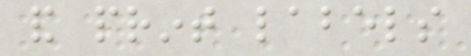and print labels
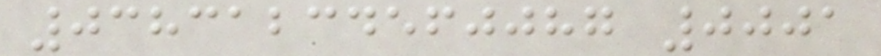03831234560087 0001
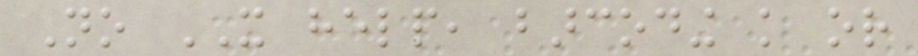No IT help, barcoding knowledge or
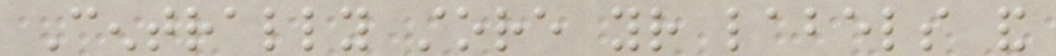Centrally store your labels and
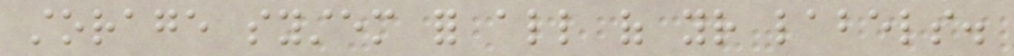storage system for all of your labels.
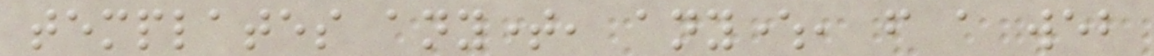templates anytime, anywhere, from a web
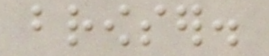browser.
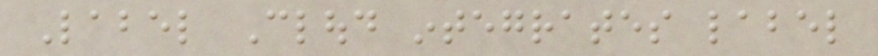Label Cloud integrates label
